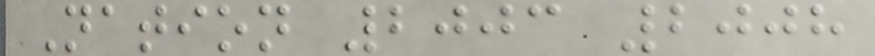Nation 2003 2008
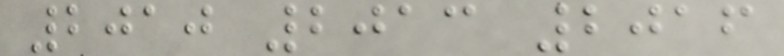2010 2013 2016
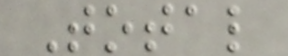Total
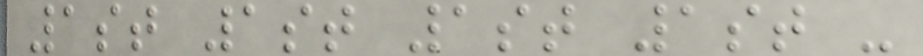1st 1st 1st 1st -
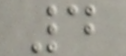4
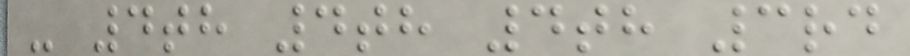- 4th 4th 4th 3rd
